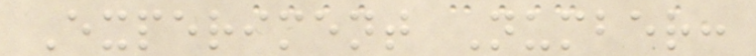Experiment Number:
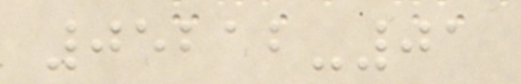05212-01
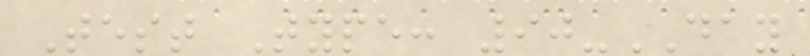Test Type: 90-DAY
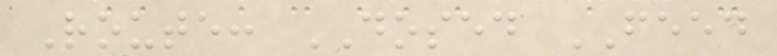Route: DOSED FEED
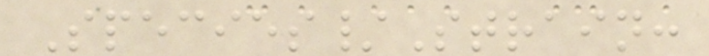Species/Strain:
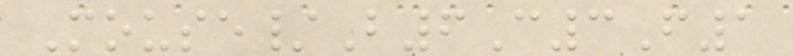Mouse/B6C3F1
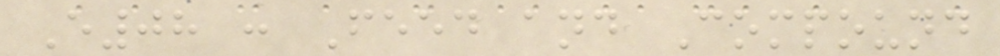E08 : Feed and Compound
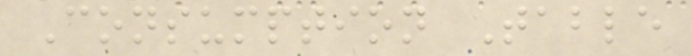Consumption Table
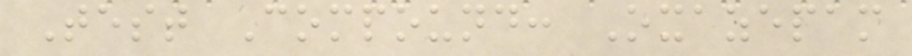Test Compound: Oxazepam
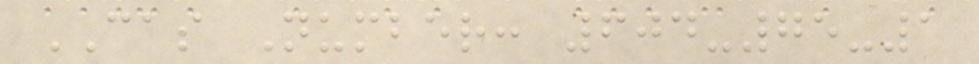CAS Number: 604-75-1
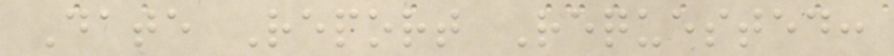Date Report Requested:
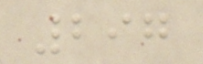297
